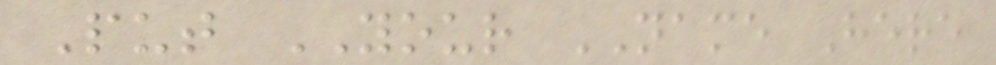Put YOUR NAME Here
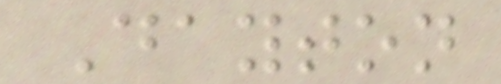Dayton
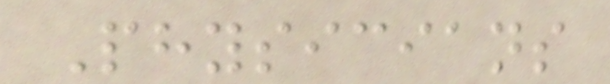Physicians
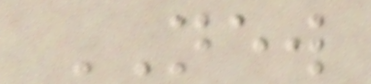NEW
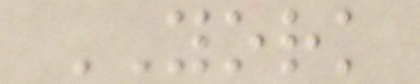YORK
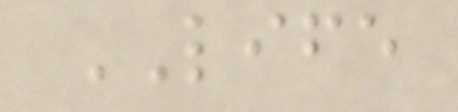LIFE
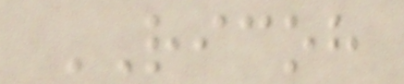RICOH
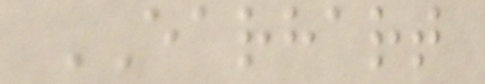EARHART
